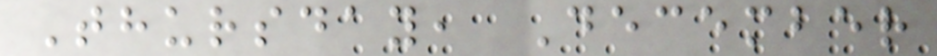Thursday, December
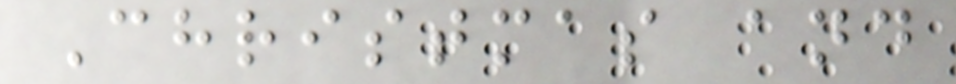Christmas and
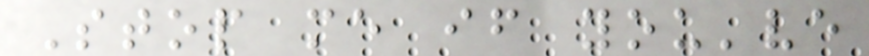Stop me if you've
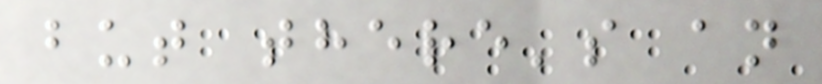but there's an
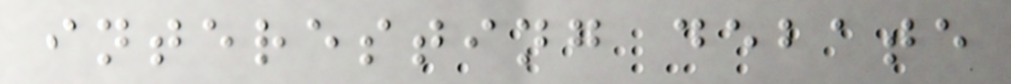interesting debate
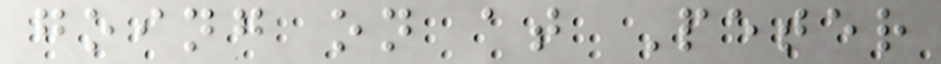going on at Peter
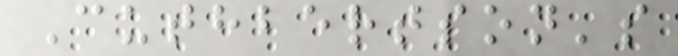Cuthbertson's
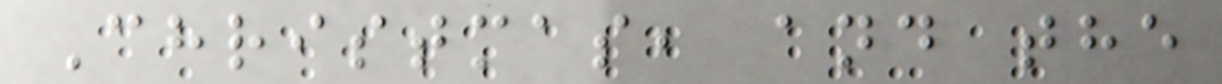Christmas, and the
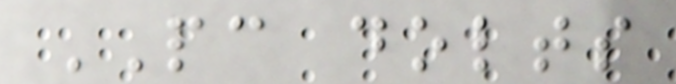PC dolts
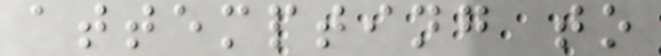attempting to
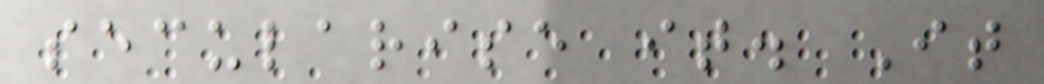secularise it. It
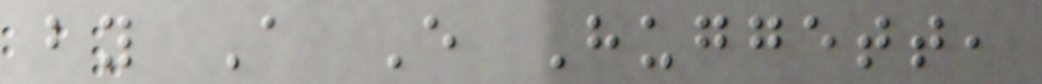by A E Huggett,
